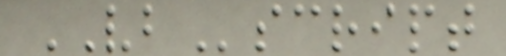VBscript
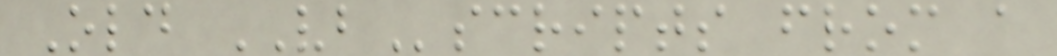Old VBscripts from a
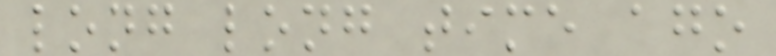long long time ago
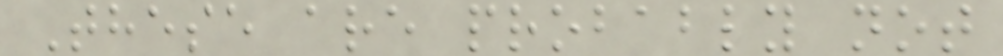These are probably not
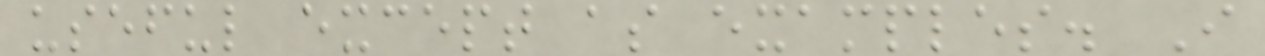useful except as examples. I
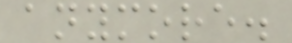anymore.
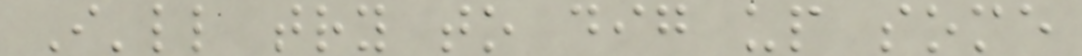I'll try to dig up some
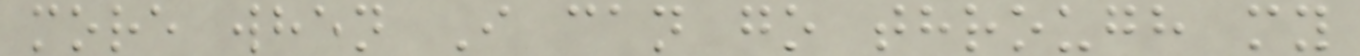more when I can go through my
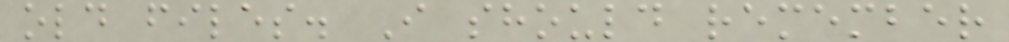old files. I should remember
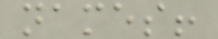names!
